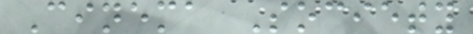Cinema Society
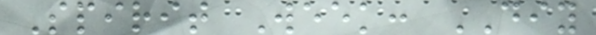Spirit Week: DIY
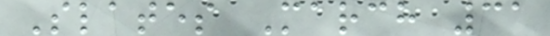Slates March 31
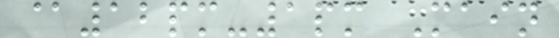@12pm-1pm Main
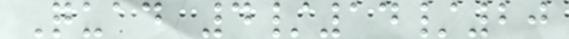Quad 4/14/20
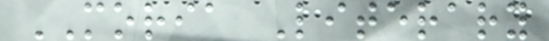MORIA Literary
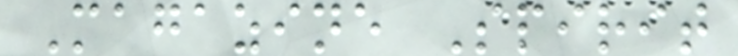Magazine Spirit
